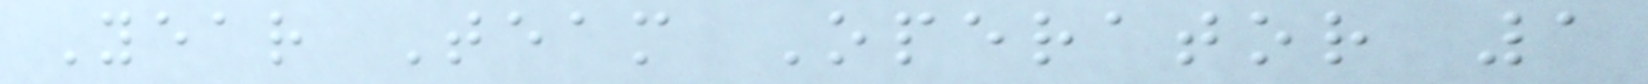Year Team Operator 1
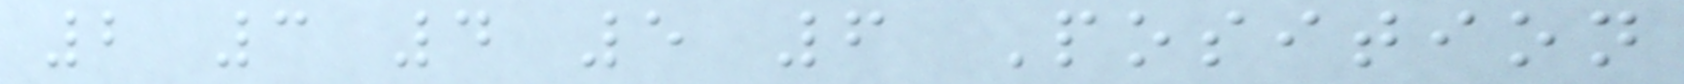2 3 4 5 6 Position
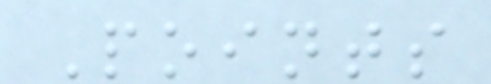Points
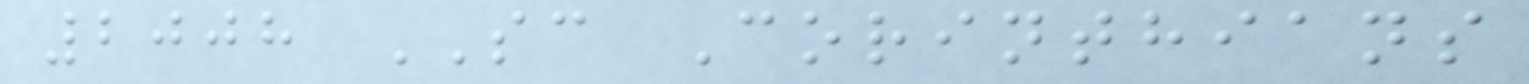2008 SC Corinthians
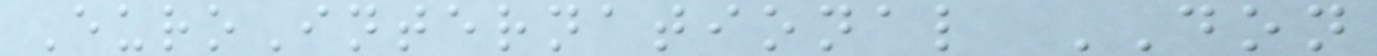EuroInternational DON
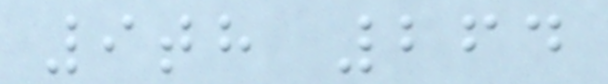9th 264
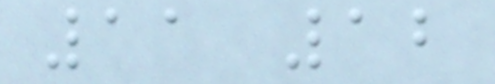11 12
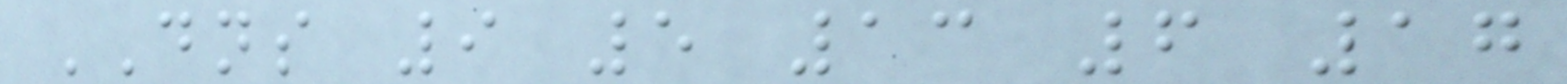DNS 9 5 13 6 17
